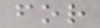for
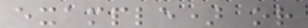example) or
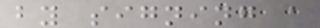by signing a
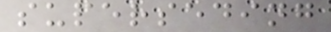superseding
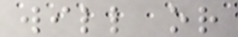will or
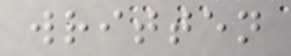written
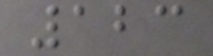123
